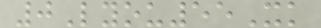0Lyou55Xk
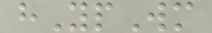hYpWm
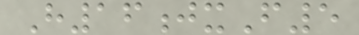H16jxF5
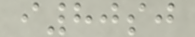i80sj
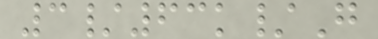3/63k/G
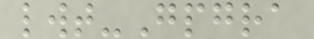lwt-Gpgra
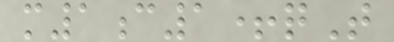m1c1+qT
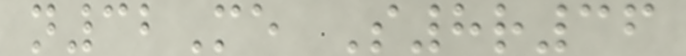n32Me S8r36
